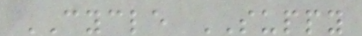CYCLE SUPPY
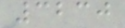3230
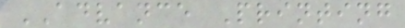ADVANCE Printing
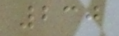230
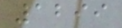1299
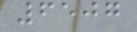6507
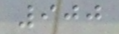900
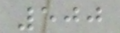500
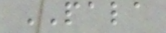PALA
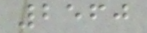2560
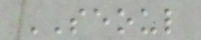SEOUL
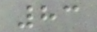83
